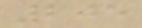205
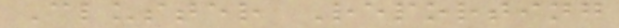Cluster Reporting
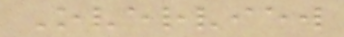Overview
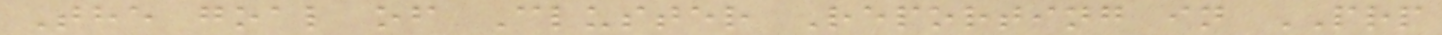The goal of Cluster Reporting in PRP
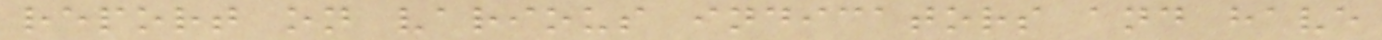report on various indicators and have
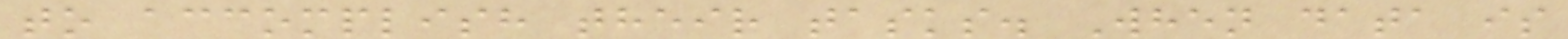to accomplish their tasks. When data is
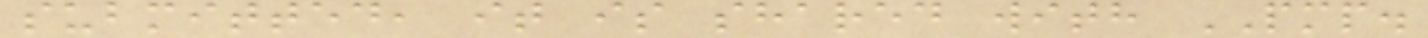submitted, it is shared with PMP.
